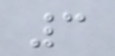3
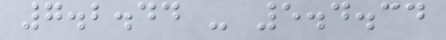7.2.44 - 5.4.34
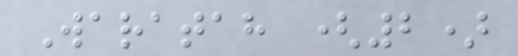Waratah (2)
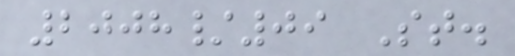2008/09 St.
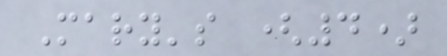Mary's (4)
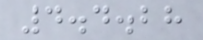4.4.28
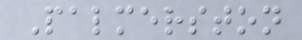Palmerston
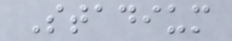Stadium
